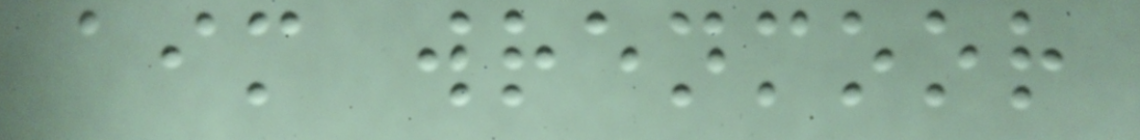aim wrenmoor
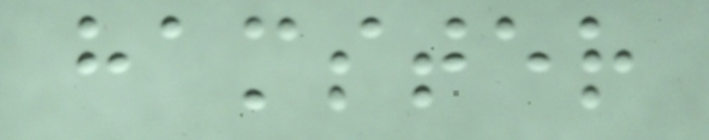hamster
